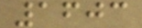1603
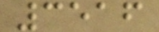3516
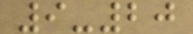9-20
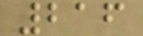216
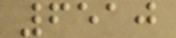6510
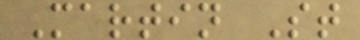Martin St
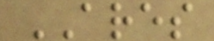ARES
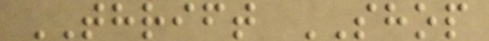THRIFT SHOP
